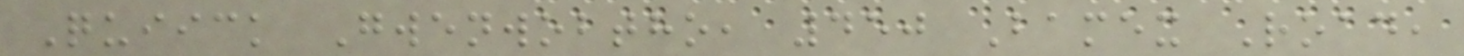Quiick Gwenwobtho, 450 Bamex Road,
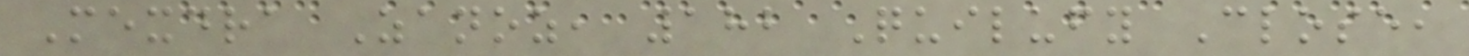Mexdra Zanoz, 182 Quilufy Close,
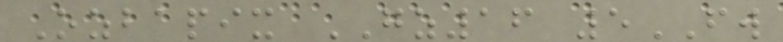Ozbapix GZ16 5FW
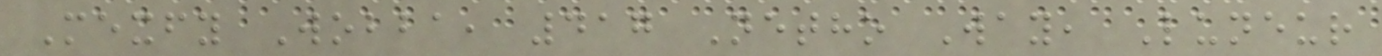Mexfy Wobba, 417 Netho Way, Luneur
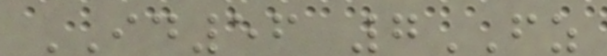ID56 7FZ
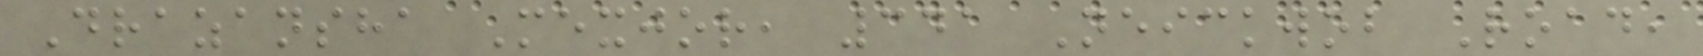Drazansha Mexjor, 341 Neickwob Road,
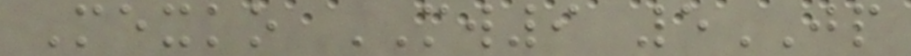Mexko MW9 5JP
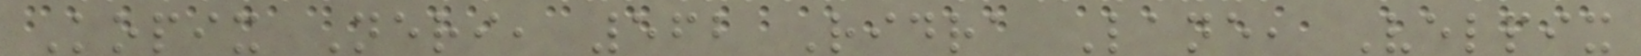Kopix Neri, 562 Ridra Lane, Velpix
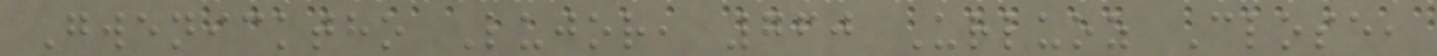Gwenicktho Lujor, 760 Urluoz Close,
